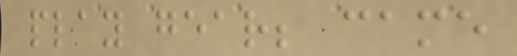play gear; came
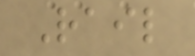Rail
